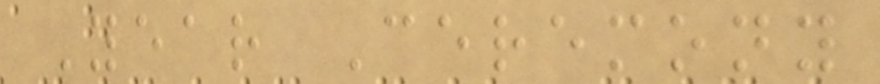Year Ceremony
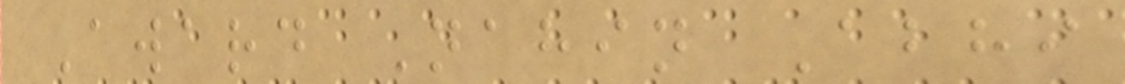Award Nahin Abhi
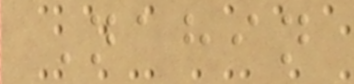Nahin
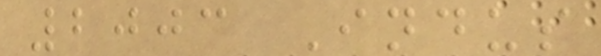2003 Indus
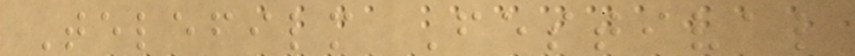Telefilm Festival
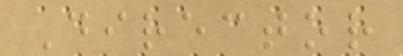Director
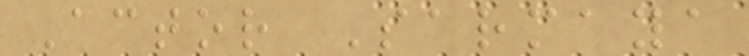Actor Sarmaya
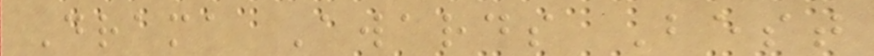Drama Awards Best
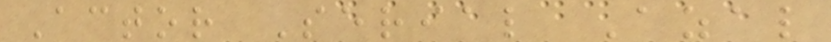Actor Serial Azal
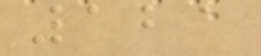121
